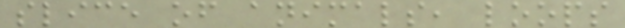slice of animals, loops
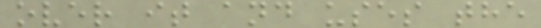over it and uses the
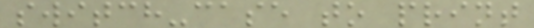switch-case to print
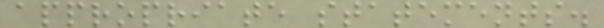appropriate statements.
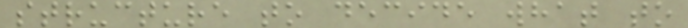structure to decide what to
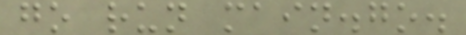go run main.go.
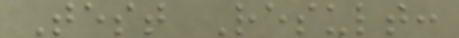Test Result:
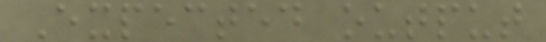Expected output
